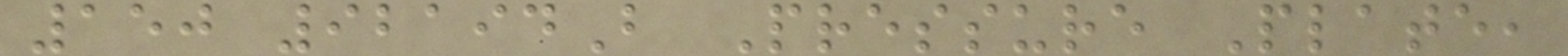150 92194B Pressure Plate,
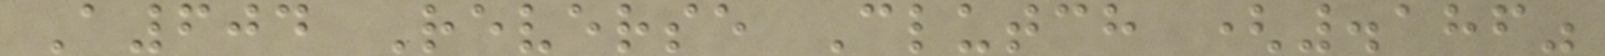A604 Reverse Clutch (.186"
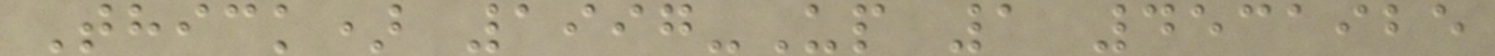Thick) 1997-Up 1 4531925
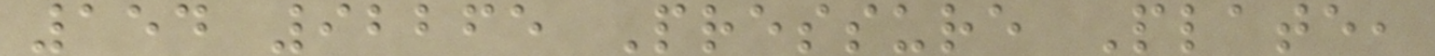154 92265 Pressure Plate,
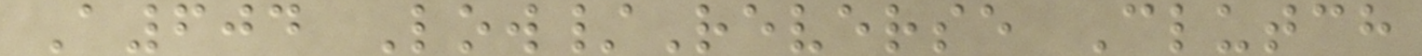A604 Low/Reverse Clutch
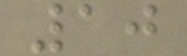10
